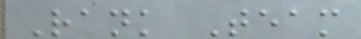Rank Team
